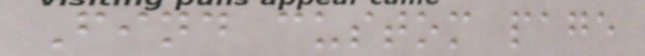Find custom page
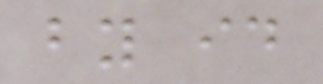by id
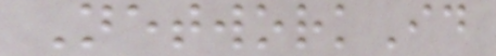NetworkId
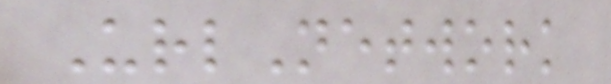UrlNetwork
